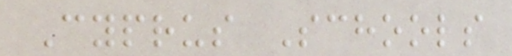Cyprus Schools
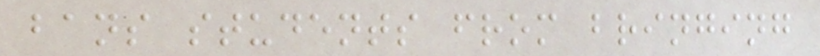bans students from bringing
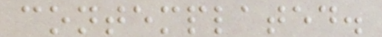contemplated.
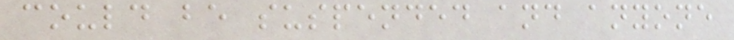could be suspended and anyone
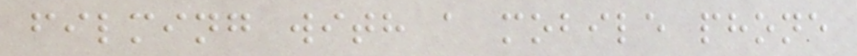filming with a mobile phone
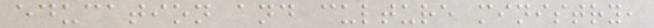education and culture ministry,
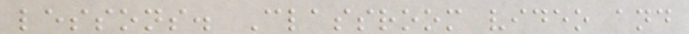lessons. Classroom video and
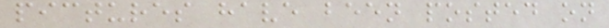pictures have been posted on
